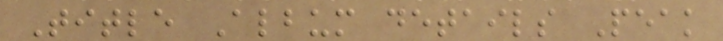Title Album details Peak
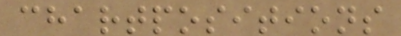chartpositions
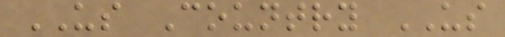US Country US
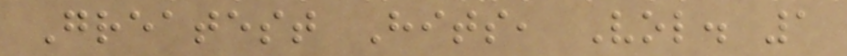Greatest Hits, Vol. 1
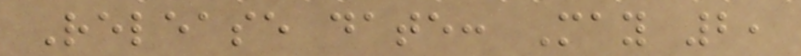Release date: May 2,
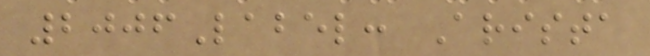2006Label: Arista
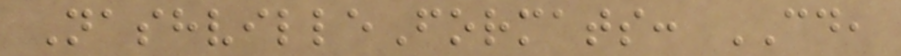NashvilleFormats: CD,
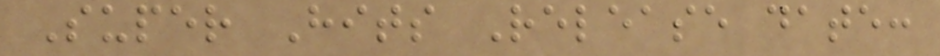Super Hits Release date:
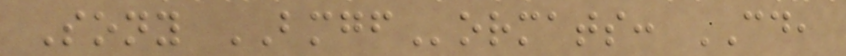Sony BMGFormats: CD,
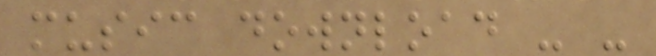music download - -
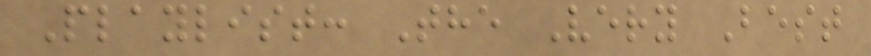Playlist: The Very Best
